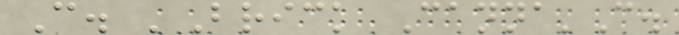C. 'Brick Canna'C.
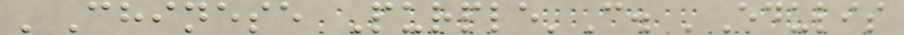'Chinese Purple'C. 'Edulis
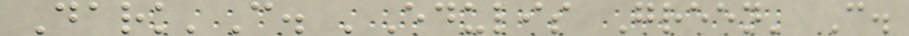Dark'C. 'Edulis Green' C.
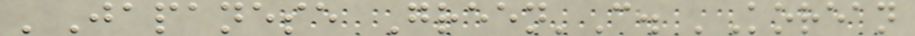'Japanese Green'C. 'Korean
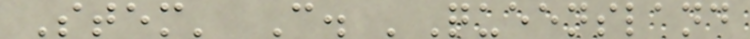Stem' C. 'Queensland
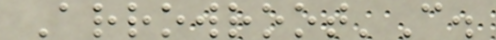Arrowroot'C.
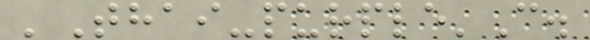'Thai-purple'C.
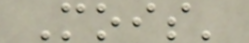Mois'
